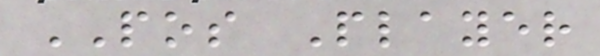POS Player
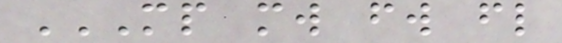MP MW FW FL
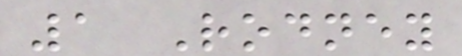1 Rodney
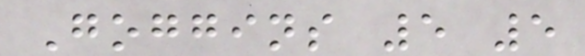Goggins 5 5
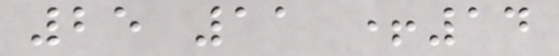25 11 +14
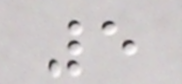5
